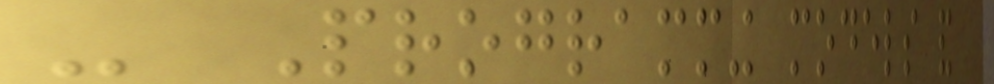- Programming models and
